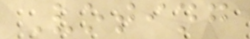Voting
